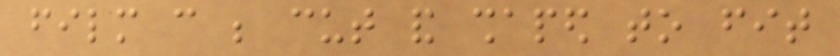film can be cut and shaped to fit
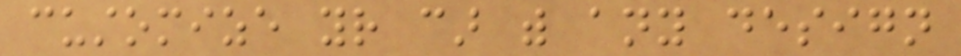customize your car with any design
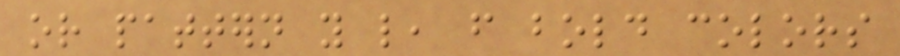or pattern you like, from bold colors
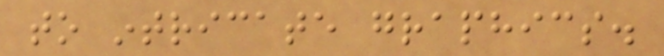to intricate graphics.
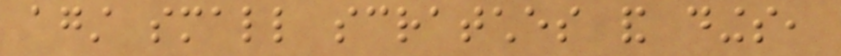against small scratches and dings,
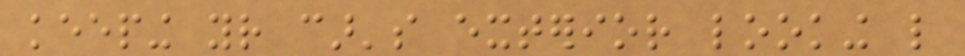keeping your car's exterior looking like
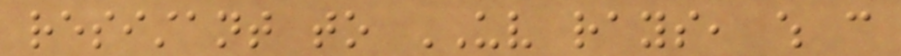resistant to UV rays, which can
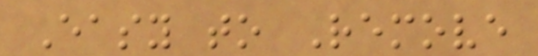Easy to Remove
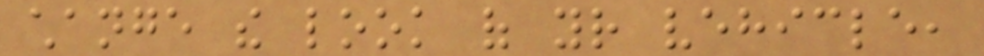change the look of your vehicle,
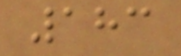183
